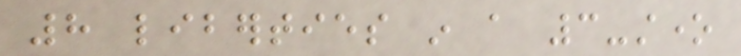8 liberties in a 3-stone
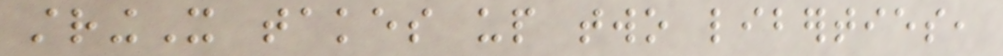stringX takes up two liberties,
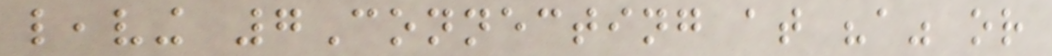leaving 7Connecting at "a" or
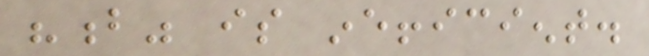"b" is inefficient.
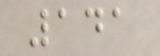141
